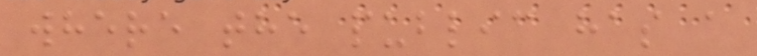where the public has a
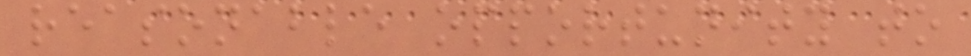reasonable opportunity to
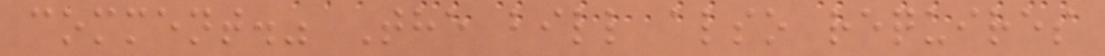comment." The bill also requires
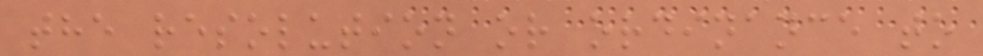the resolution or ordinance to
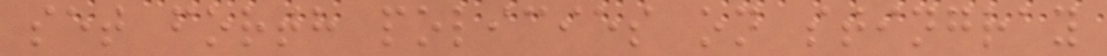set forth policies on stingray
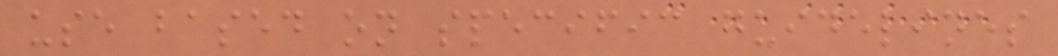use based on specific guidelines
